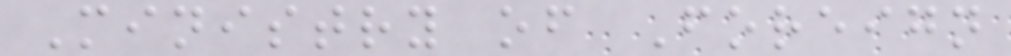Ministry of Foreign
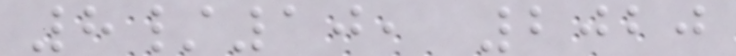8/10, 2020
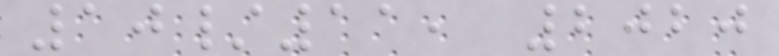10/11, 2020
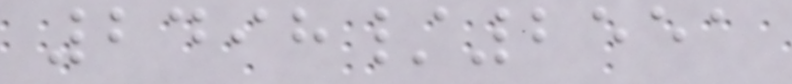2498/2551
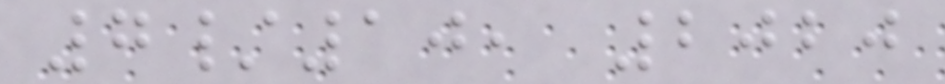7/10, 2020
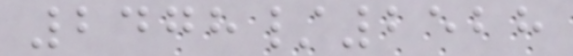2478/2528
